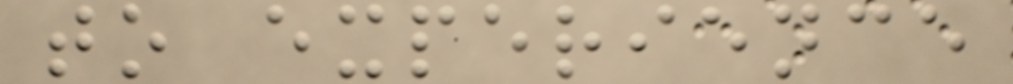to experience
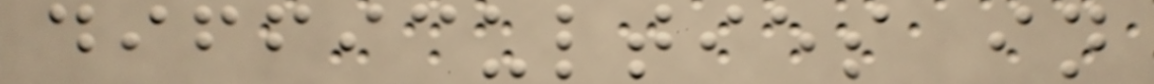difficulties in
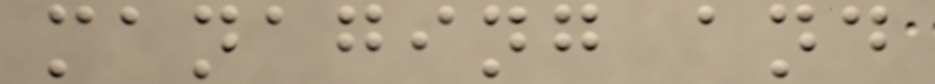managing and
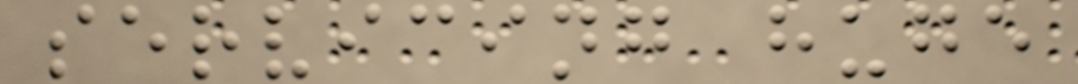servicing huge
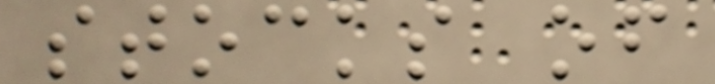stocks of
